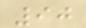90
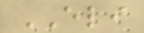ELI
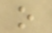o
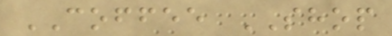COFFEE SHOP
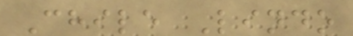Chile Lindo
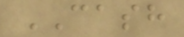CASH
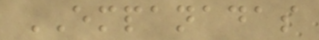EMPANADAS
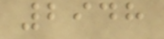2948
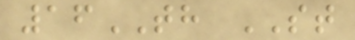16TH ST
